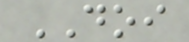DOI
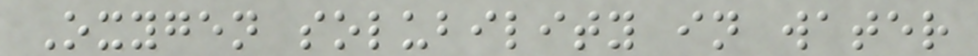Oxygen solubility in water
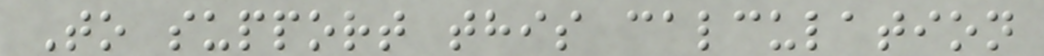To support this calculation
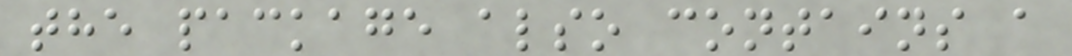the package also contains a
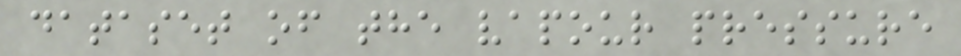dataset of the vapour pressure
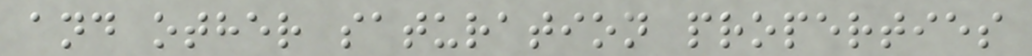and other saturation properties
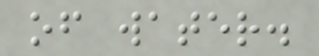of water.
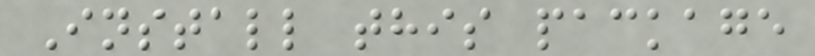Install this package
